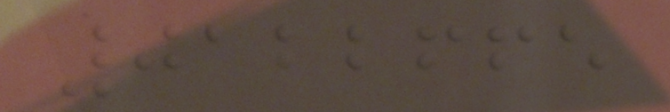0122665
